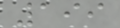199
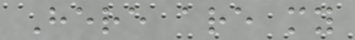Here are my
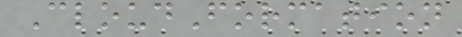CloudFormation
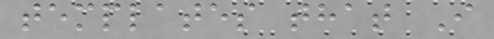templates that I
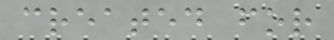created for
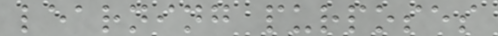learning purposes
